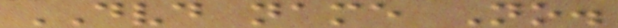DVD name No.
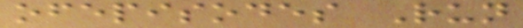ofepisodes Run
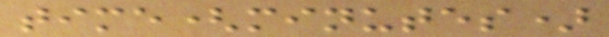time(minutes)
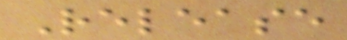Release
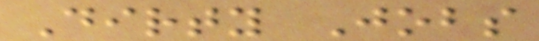Dirty Jobs
